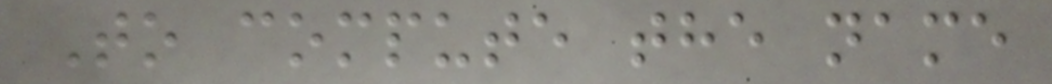To compute the name
